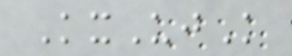KxUjK
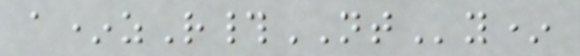a*zR#NTy*
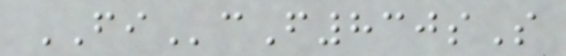FIcF830sS
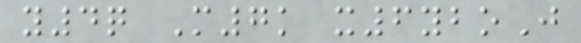y4q M7k x6yboJ
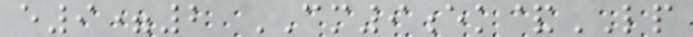e9=2 CM9ek&LP
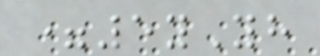=5yYh
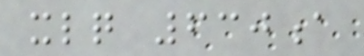xlq 630a
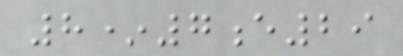8*7e29
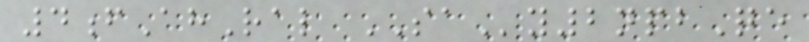4fAhRal SAy2npbQe
